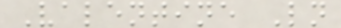Valentine Ln
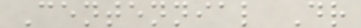Centennial Dr
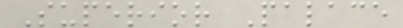Superior Palace
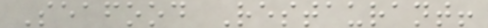Seafood Restaurant!
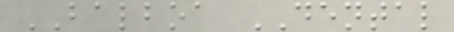BALBOA DENTAL
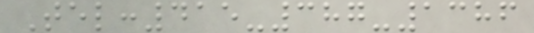Tel:415-387-1386
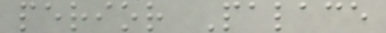perior Palace
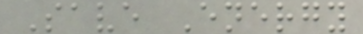Save Energy
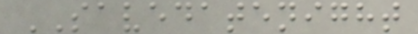SAVEDATENIGHT
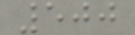500
